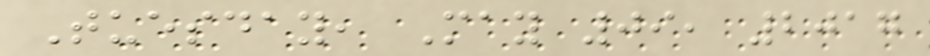Tuesday, May 09, 2017
